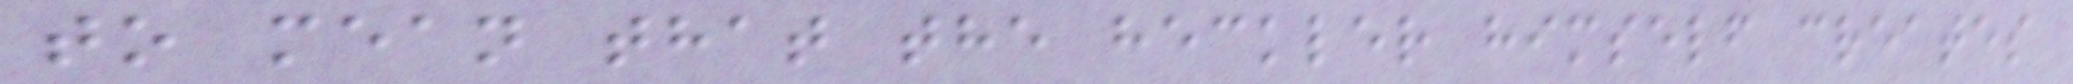to mean that the heckler himself creates
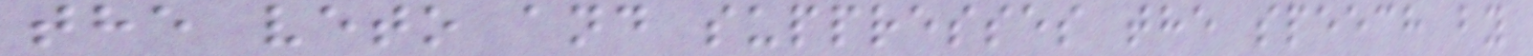the veto and suppresses the speech by
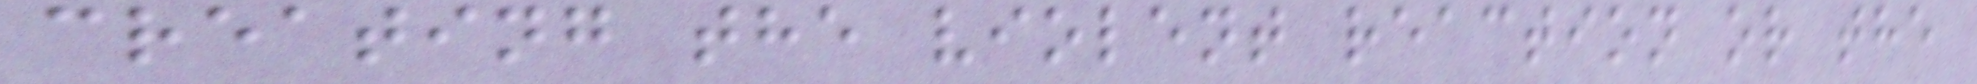creating the violent reaction or the
